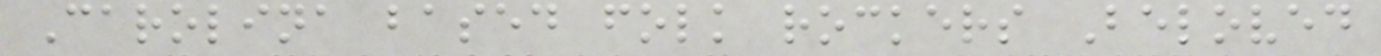Carolina based folk rockers Beloved
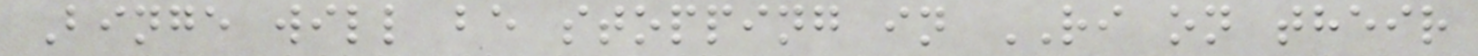Binge will be stopping in RI on their
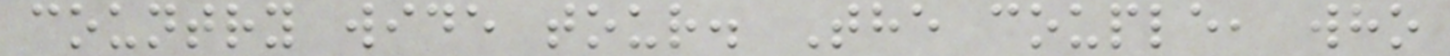country wide tour. The couple, who
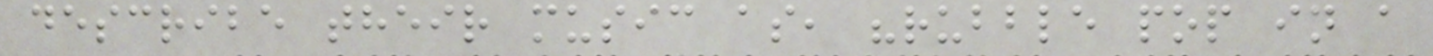describe their music as, "rubble pop in a
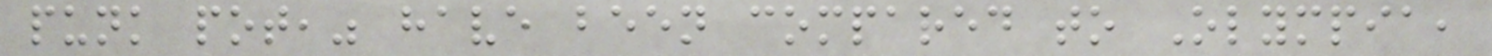punk pot," have been compared to Olympia,
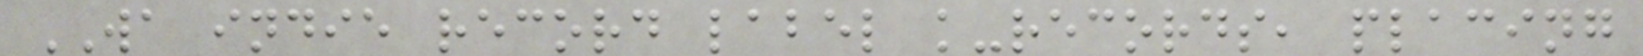WA indie record label k-records, placing
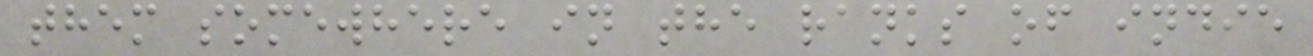them somewhere in the ranks of indie
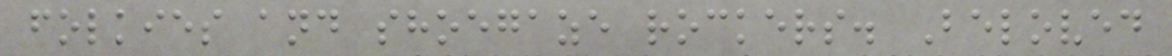folkies and shoegaze rockers. Beloved
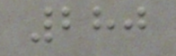280
